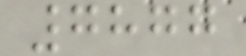7877
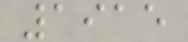1915
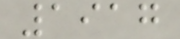1917
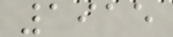1915
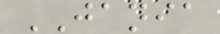JANIA
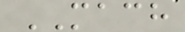MACH
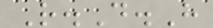R.D.H
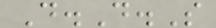D.D.S
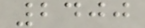2400
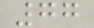77
